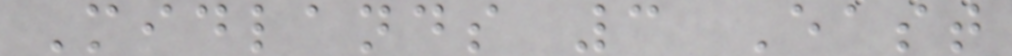Midlands 3 East
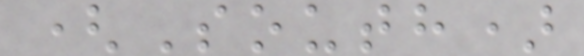(South)
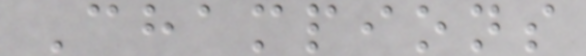Champions
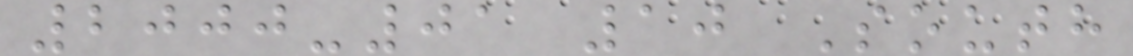2000-01 10 South
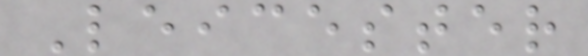Leicester
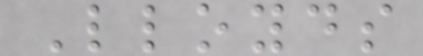Lloyds
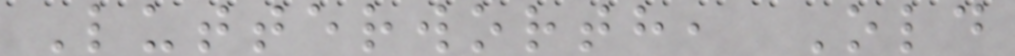Lutterworth, Old
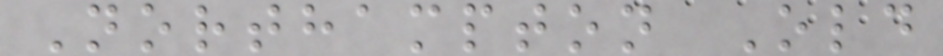Northampton Old
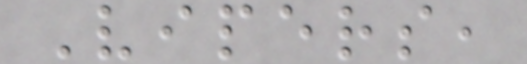Vipers,
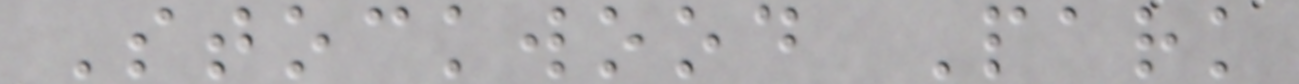Stockwood Park
